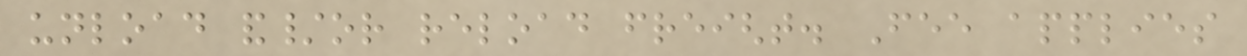unload and/or reload freight. Fee applies
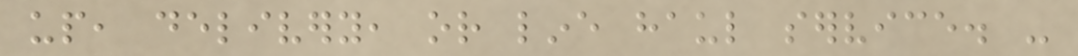up, delivery, or line haul service. -
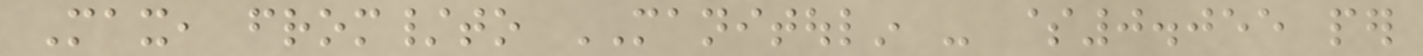Max, from/to MANITOULIN - $0.055 per
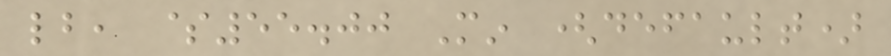lb, $55.00 Min (default)
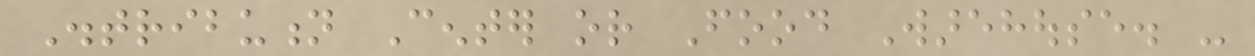Distribution Center or Food Warehouse. -
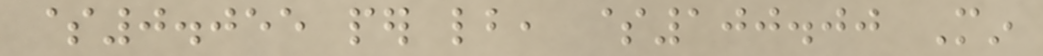$0.055 per lb, $100.00 Min
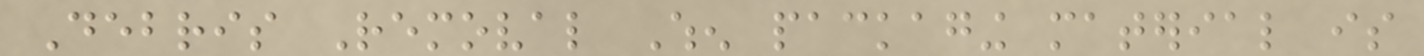Debris Removal When packaging material is
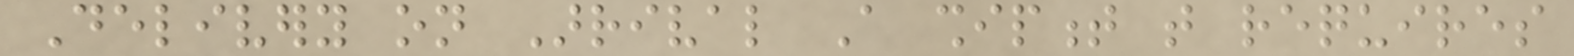Delivery on Arrival A shipment that requires
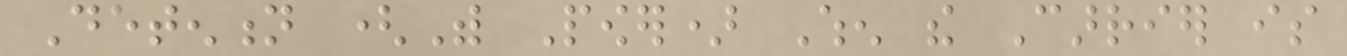Detention (With Power) When the Carrier is
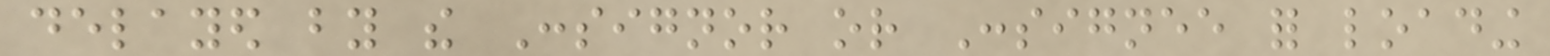delayed by the Consignor or Consignee for loading
